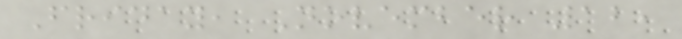Friday, November 12,
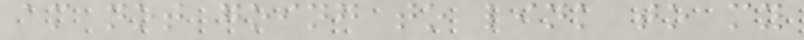am not going to link to my
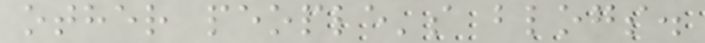other people's blogs.
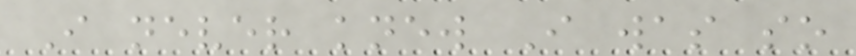I never knew I was so
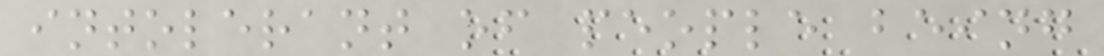intolerant of people being
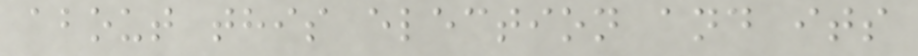about this election and its
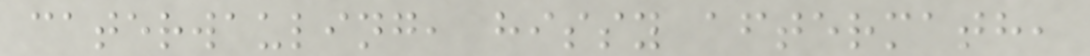caterwauling, hissy aftermath,
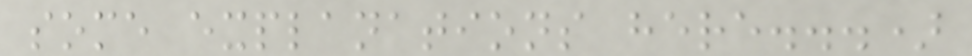some explanations here...)
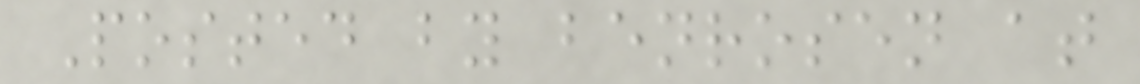Posted by benrosen at
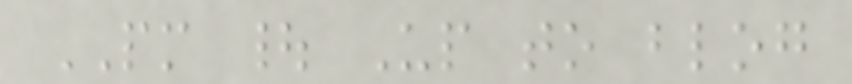PM | Up to blog
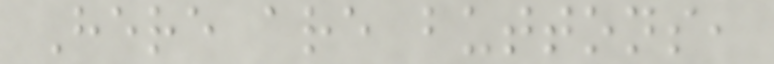Here are buttons,
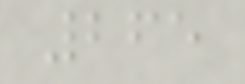265
